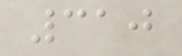310
